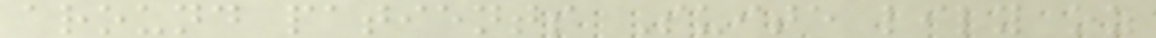around patients Suite lily oz
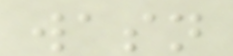wasn
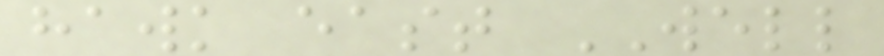hawk east WELL
